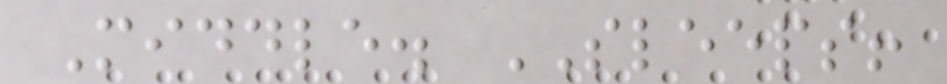Middle. SLEEPS!
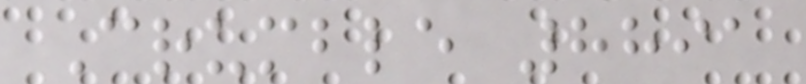Crumble 8891
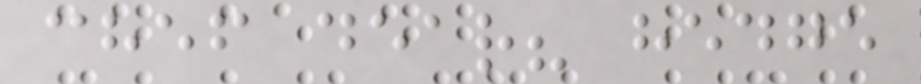chef dear? hedge
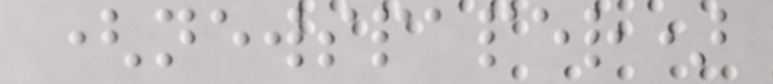(newspaper)
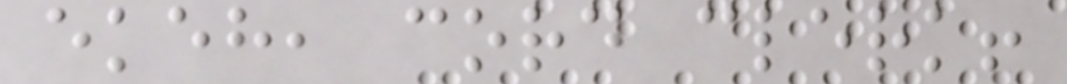ekeh, cord clerk!
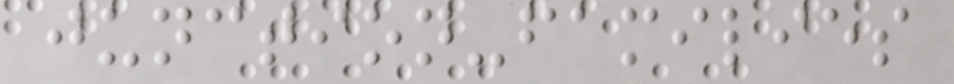junction-families
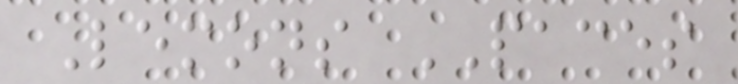Lemons PACES
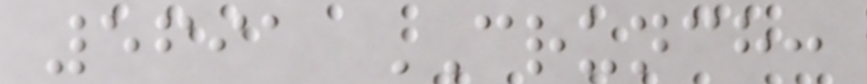5691 CRUNCH:
